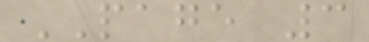PAGE 3
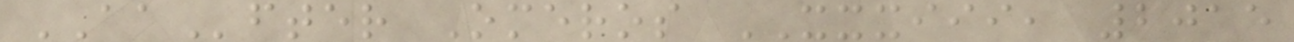AAfter Omeros XXXIII, 2015
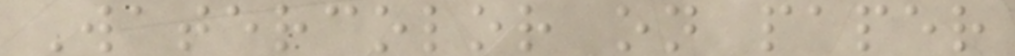Watercolor on paper
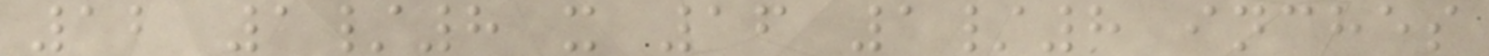12 1/8 x 16 1/8 inches
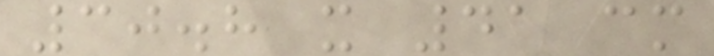30.8 x 41 cm
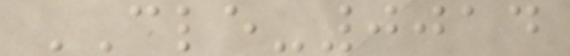CLE-0014
